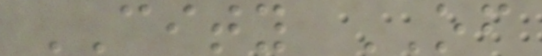CITY OF
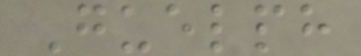Guelph
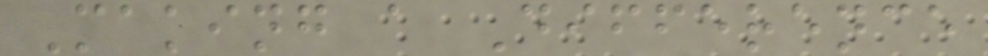Making a Difference
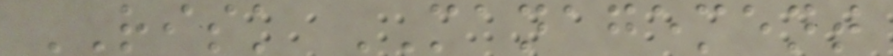RISK MANAGEMENT
